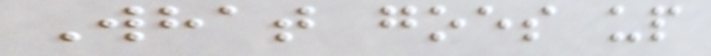What goes up
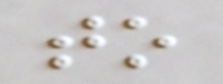to
